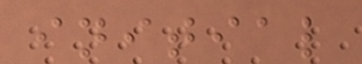initial
